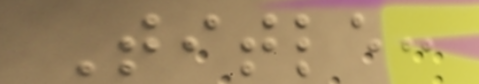Title:
